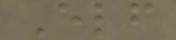Elf
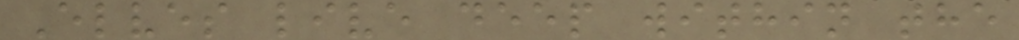Elves live deep within the
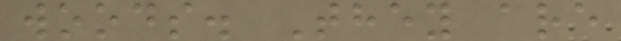woods. They are
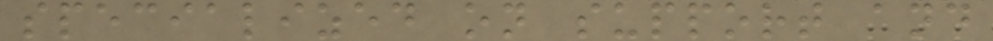specialized on support and
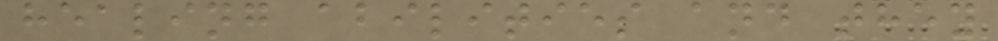healing abilities and they
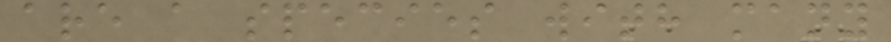are a species with many
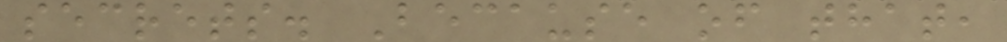secrets. Because of that,
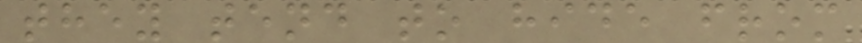they tend to hide from
